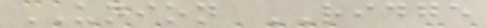UNION RIDGE
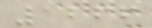1266
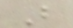B
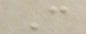C
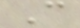C
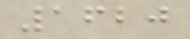1620
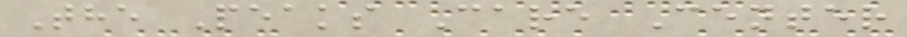The Peaks Care Center
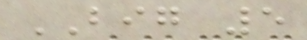BIG 5
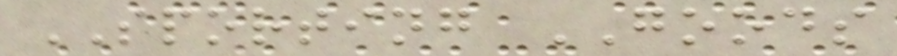SPORTING GOODS
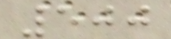500
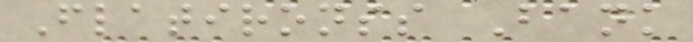Flatironss Bank
